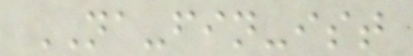NA-fin-ist
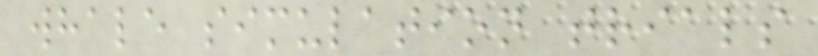whale simulation trials
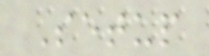Setup
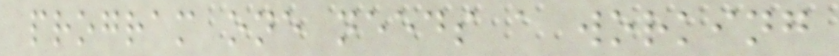program one needs a working
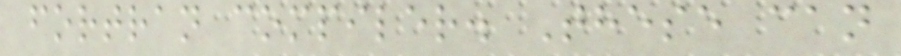fortran compiler. These can
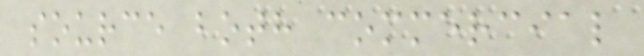source both commercial
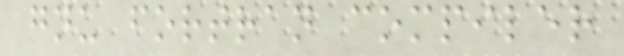gnu fortran compiler
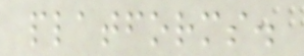platforms.
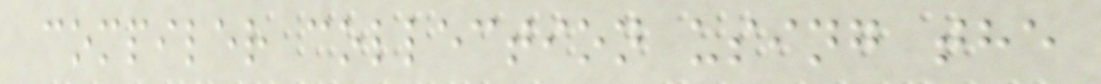compiler collection using the
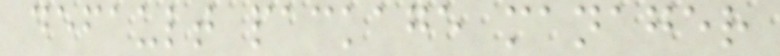default package manager
